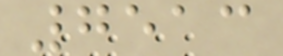7513
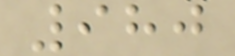980
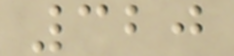320
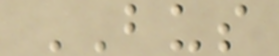BUS
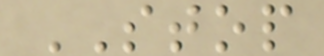STOP
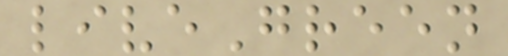liveGreen
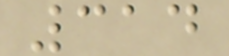314
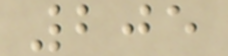205
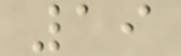19
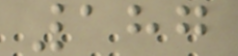187
